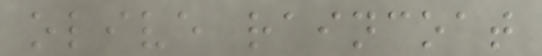olive raincoat
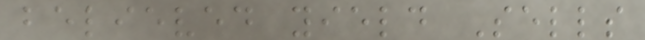believed yield Sells
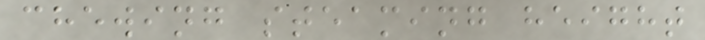chewing steaming height
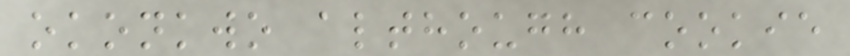okonkwo although cookie
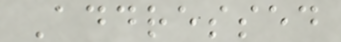Addressed
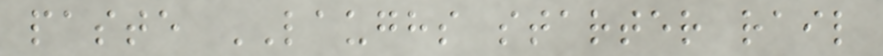paste LAUGHS starter rail
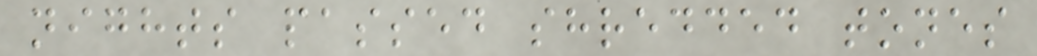nights passed shredded tones
